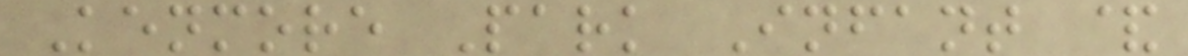Kenmore Park Infant &
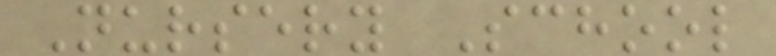Nursery School
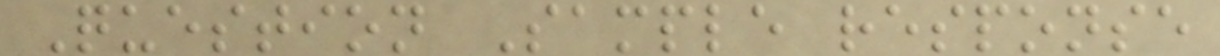Question Sample response
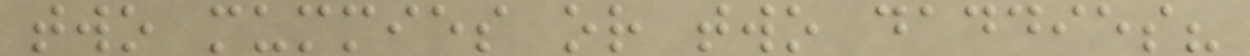two mummies or two daddies?
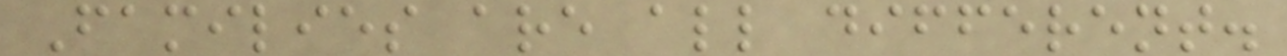Families are all different.
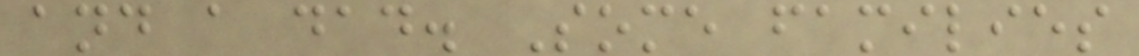and a dad. Some families
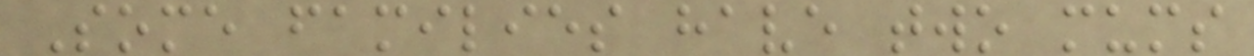Some families have two mums
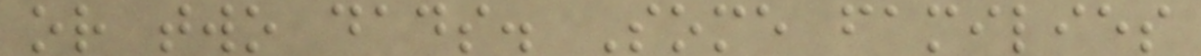or two dads. Some families
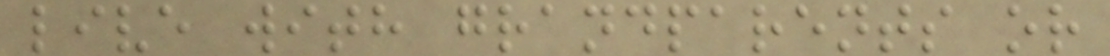live with grandparents or
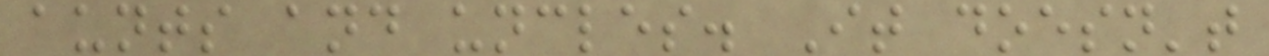aunts and uncles. It doesn't
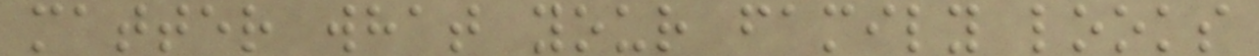matter what your family looks
